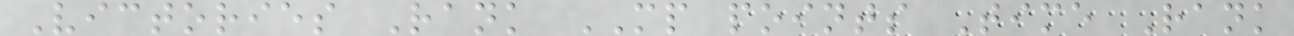Victories Rank MP points Time Rank
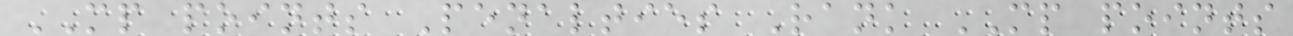MP points Penalties Rank MP points
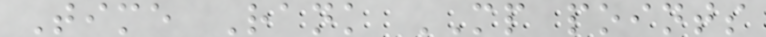Time Rank MP points
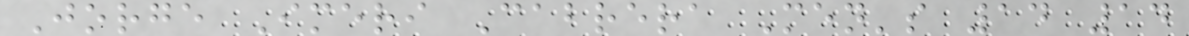Jorge Imeri Cabrera Men's 14 14
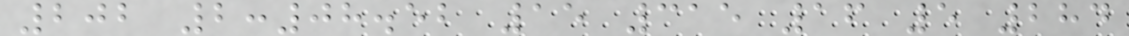202 2:08.52 15 315 16 5 284
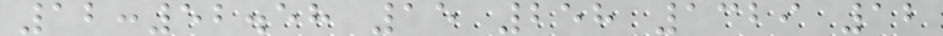12:52.58 15 258 1329 12
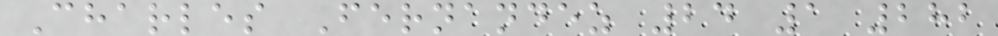Charles Fernandez 24 1 282
